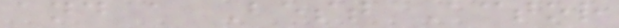and a Best Actor
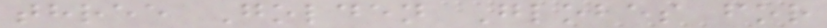three Golden Globes for
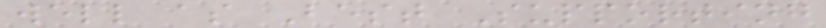well as Best Supporting
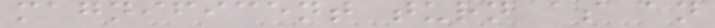magnificent turn as an
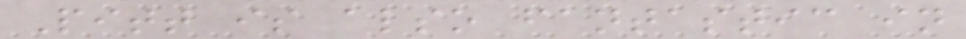Pitt is also fantastic in
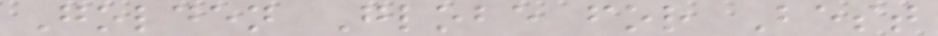Golden Globe for Best
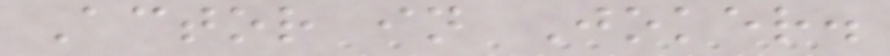Actor in Joker.
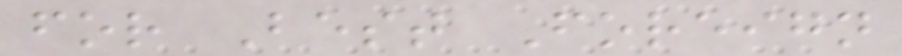for Best Foreign
